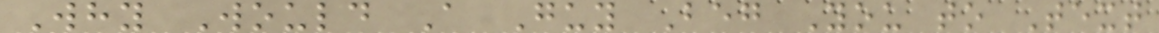Why Would A Guy Beg You to Text
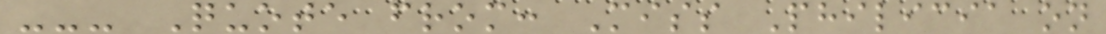--- Quote from: Miss Philicia on
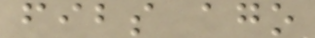fibs ago
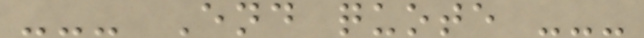--- End quote ---
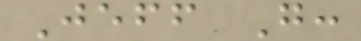Jeff G:
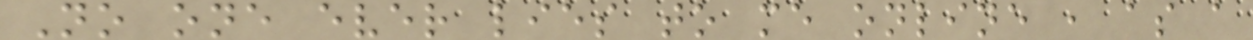No one ever lies to me online , as a
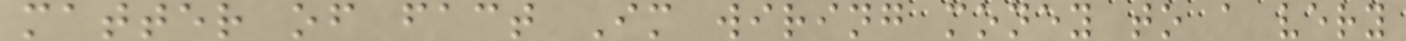matter of fact Im wiring money to a very
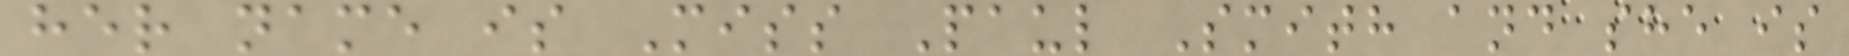her name is Miss Paul Smith and she is
